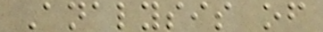Analysis of
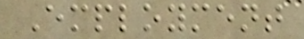Employment
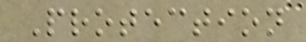Protection
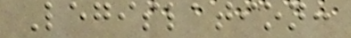Legislation:
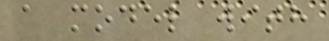a model with
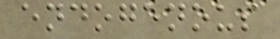endogenous
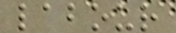labour
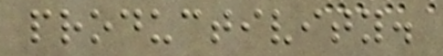productivity.
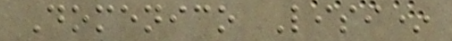Domenico Lisi*
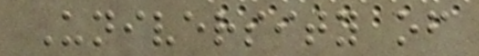University of
